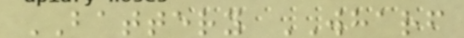BATTERY WHARF
